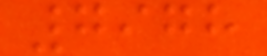7978
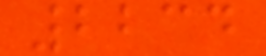2234
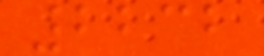2232
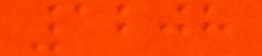1208
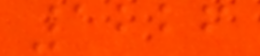1226
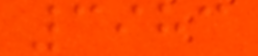3983
